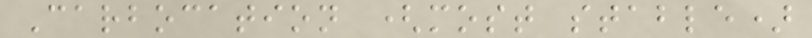Carbocation (most stable)
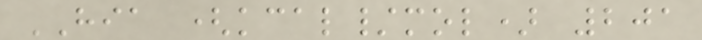HIA (kcal/mol) 201
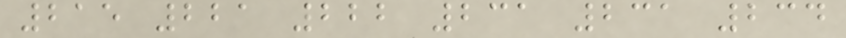215 221 222 231 231 234
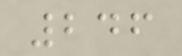246
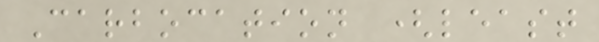Carbocation (least
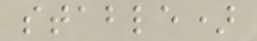stable)
